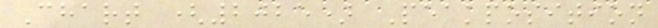Chart (2025) Peakposition
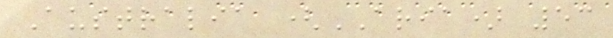Australia (ARIA) 53
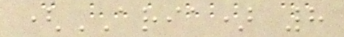(ARIA) 8
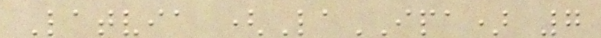Latvia (LaIPA) 7
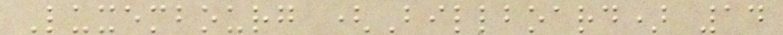Luxembourg (Billboard) 14
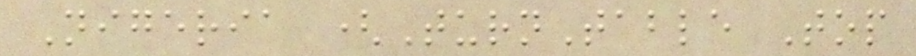Nigeria (TurnTable Top
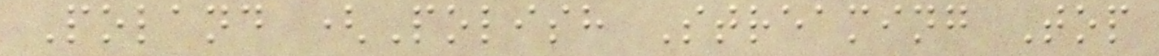Poland (Polish Streaming Top
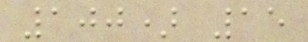100) 15
